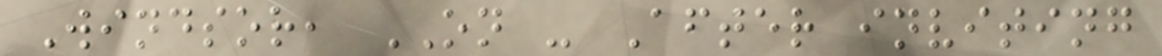Windsor, ON - After inviting
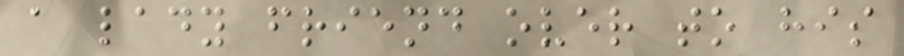a lady friend over to his
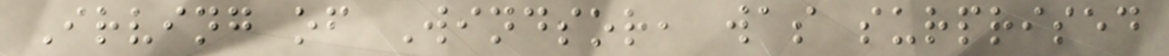Irving of Windsor, was surprised
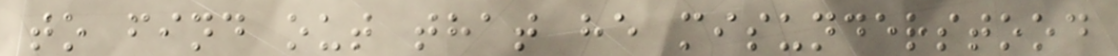to find out that he misunderstood
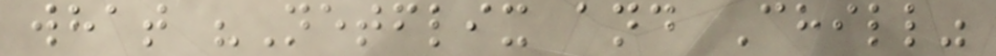what "Netflix and Chill"
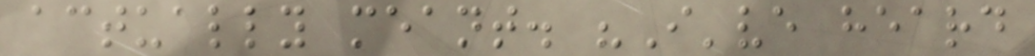actually meant. "I've heard
